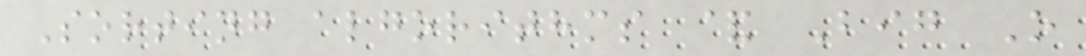Sorting algorithms & Big O
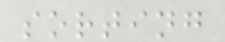sorting
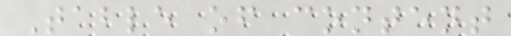Table of content
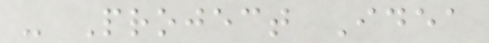- Project Idea
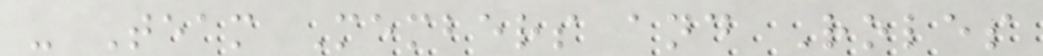- Team Members and Roles
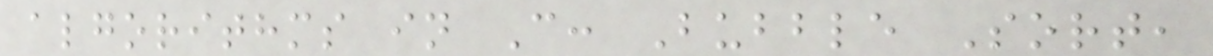algorithms in C: Bubble Sort,
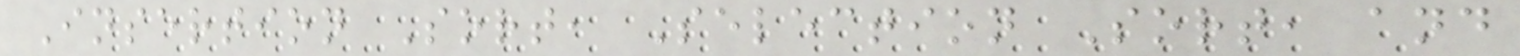Insertion Sort, Selection Sort, and
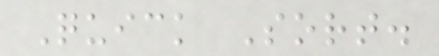Quick Sort.
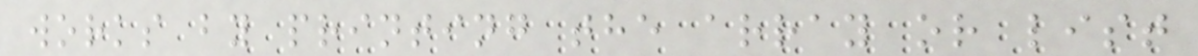works by printing the array or list
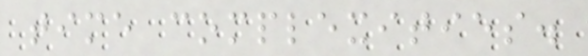time complexities.
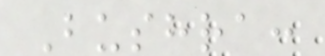Bushra:
